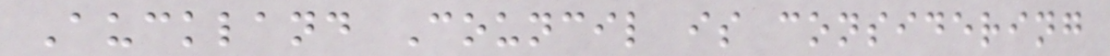Auckland Council is considering
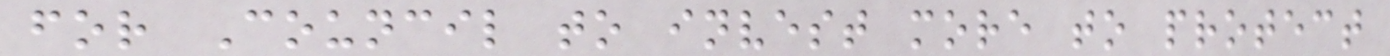for Council to invest more to protect
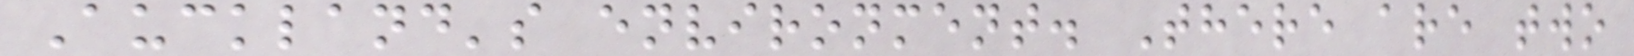Auckland's environment. There are two
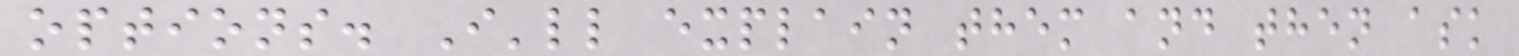options. I'll explain them and then ask
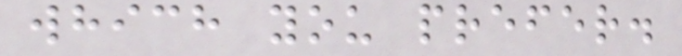which you prefer.
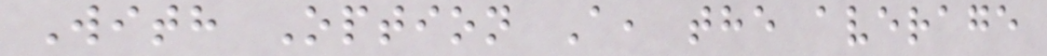With Option A, the average
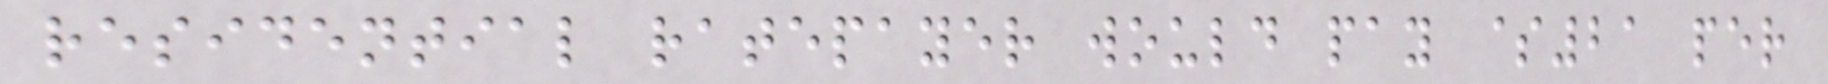residential ratepayer would pay $21 per
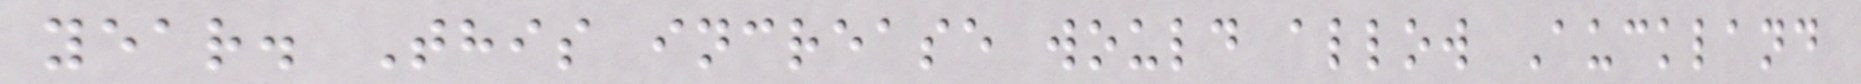year. This increase would allow Auckland
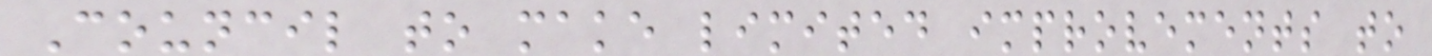Council to make limited improvements to
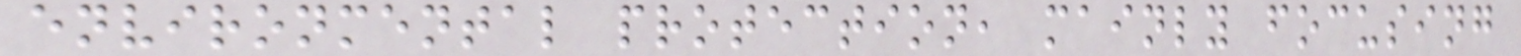environmental protection, mainly focusing
